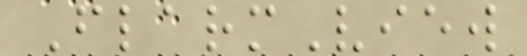FlarmView
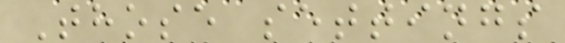Those settings
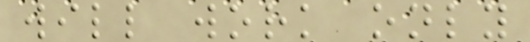will work only
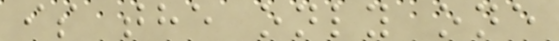is the only one
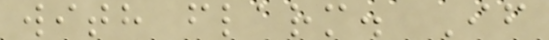with flarm. If
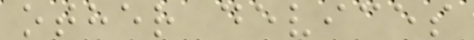other devices
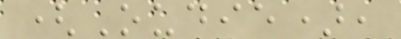(Oudie),
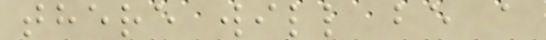there will be a
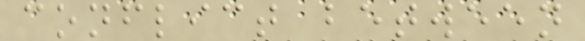conflict between
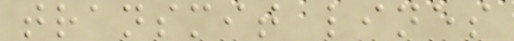transmit lines
